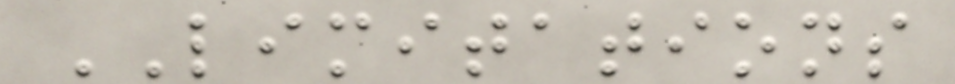LIMITATIONS
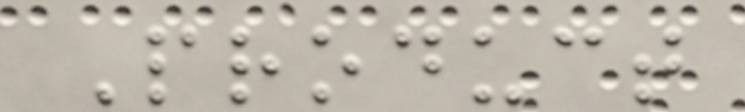Product
